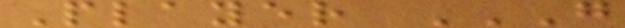Player G
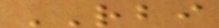RBI
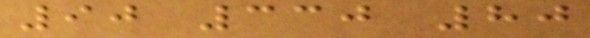90 330 80
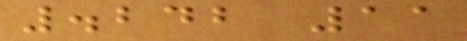.242 11
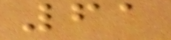61
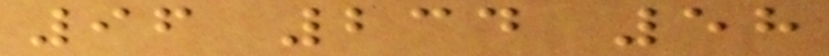96 234 58
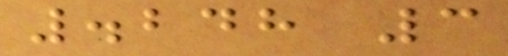.248 3
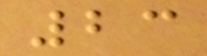23
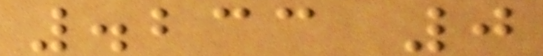.233 0
